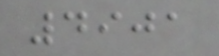4901
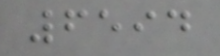6594
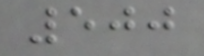500
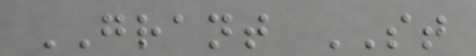GRANT ST
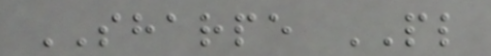SHARPE PL
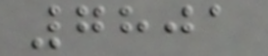7801
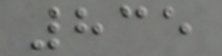835
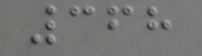368
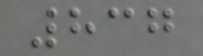837
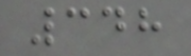348
